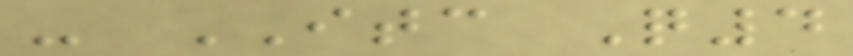- ITC Q4
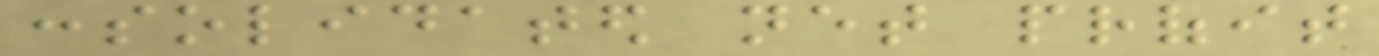consolidated net profit
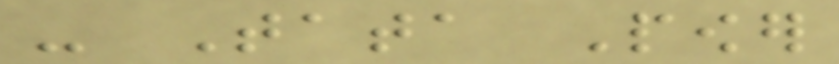- Tata Power
